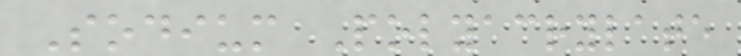Sodium Polyacrylate
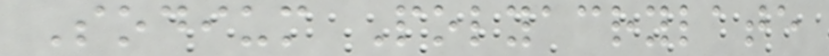Sodium Polyacrylate
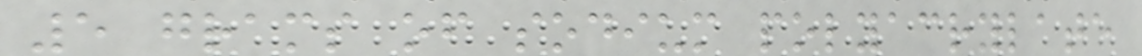5 grams of sodium polyacrylate
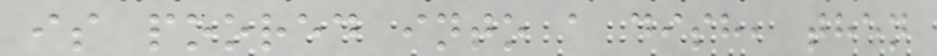is poored into a dish, then
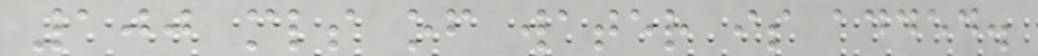100 mls of water is added.
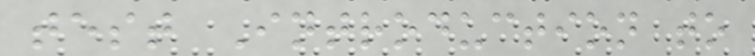test Introduction to
